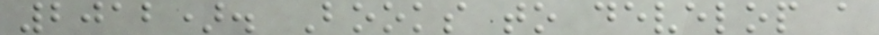2012). Books to develop a
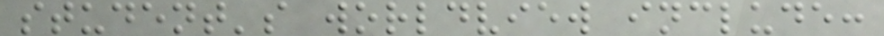student's worldview include:
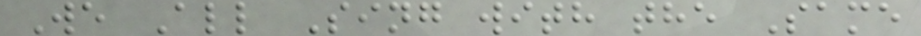We All Sing with the Same
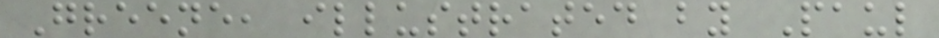Greene, illustrated by Paul
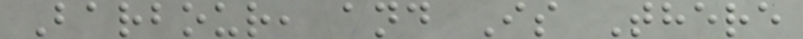Barbour, and Is There
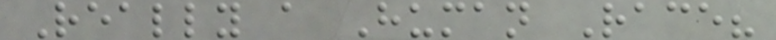Really a Human Race?
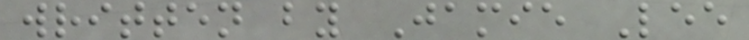written by Jamie Lee
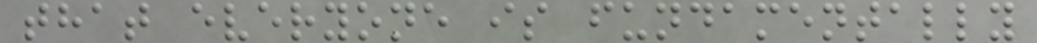that everyone is fundamentally
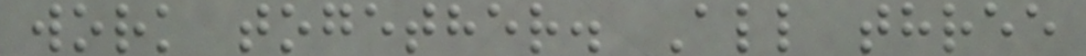work together. All three
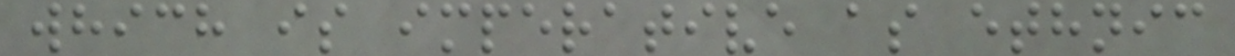which is imperative as ethnic
